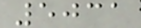5031
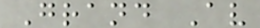Grand Av
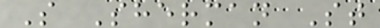S Sherman St
